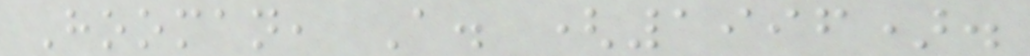Hooman, A. (1996).
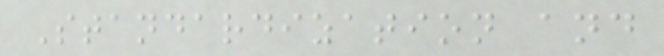Standardization and
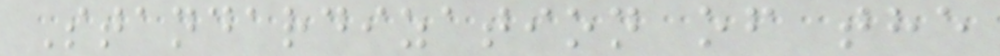Standardization of the
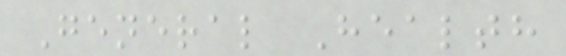General Health
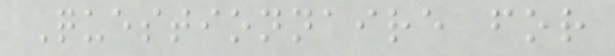Questionnaire for
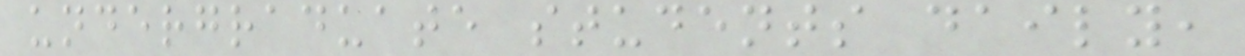undergraduate students daily,
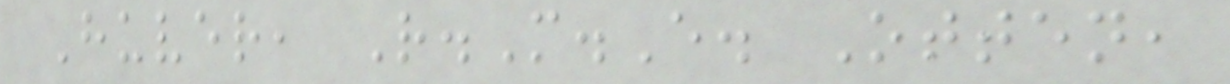Huver, R.M.E. Otten,
